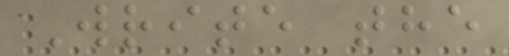Write the
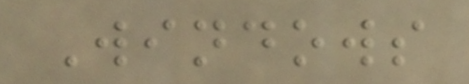Windows
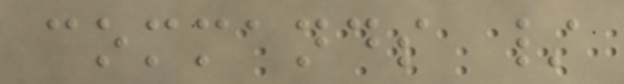commands /
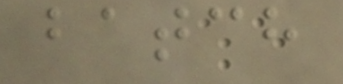batch
